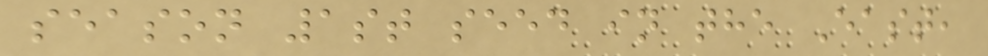season 1st seed in the East,
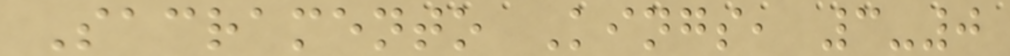Sacramento Kings, 3-0
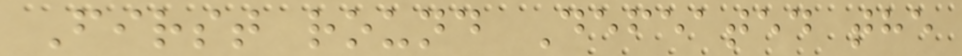First round Defeated the
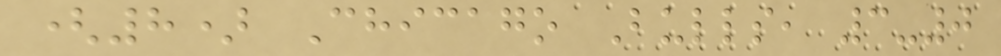(8) Chicago Bulls, 3-0
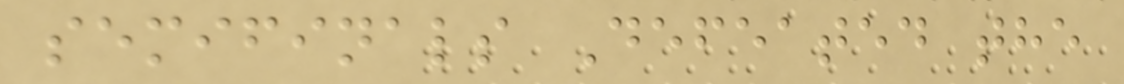semifinals Defeated the
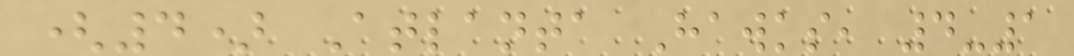(4) Atlanta Hawks, 4-1
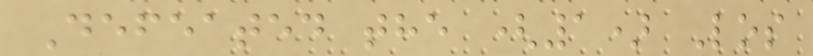Defeated the (1) Los
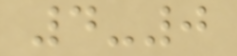4-0
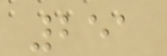251
